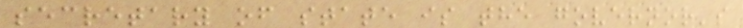secretary of state is the governor's
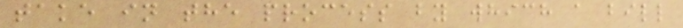take in the process by which a bill
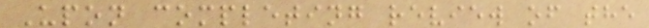Upon completing review of the
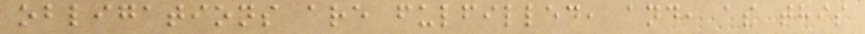obligations are fulfilled, and, as this
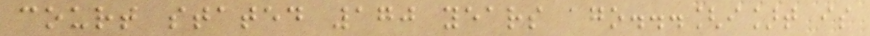court stated 170 years ago...[i]t is
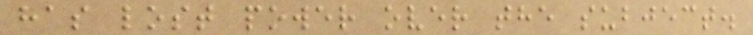has lost power over the subject.
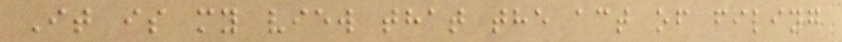It is my view that the act of filing
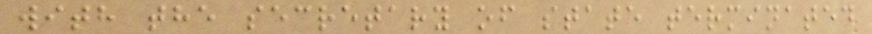with the secretary of state terminated
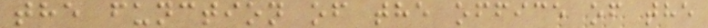the function of the office of the
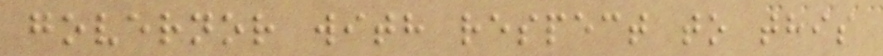governor with respect to this
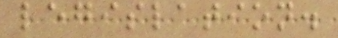legislation.
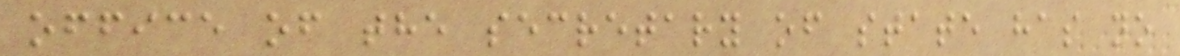office of the secretary of state has no
